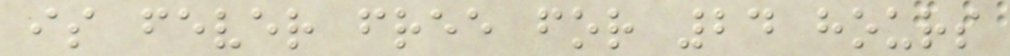is fever free for 24 hours
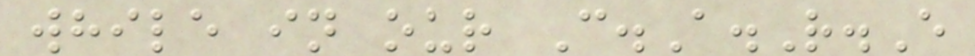while in our C.A.R.E
